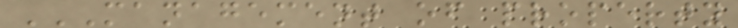MANAGEMENT OF PROPERTY
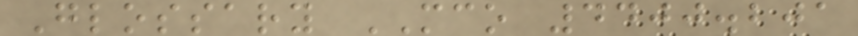Glossary MCO 4400.201
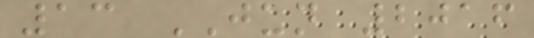13 JUN 2016
